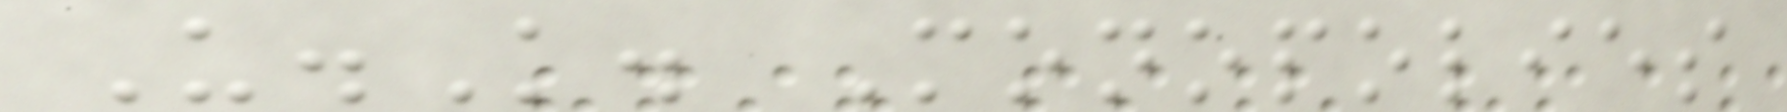U.K. Monopolies
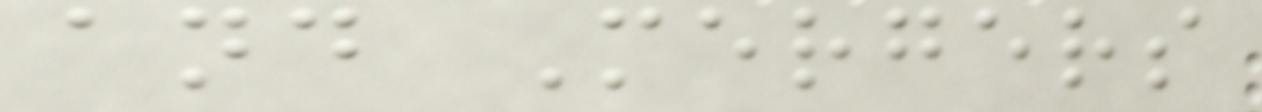and Mergers
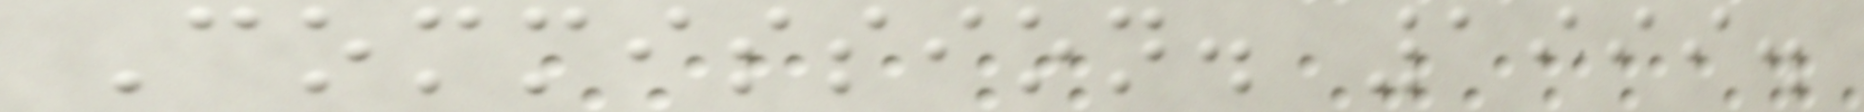Commission. 1999.
